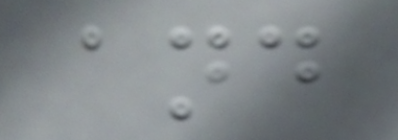and
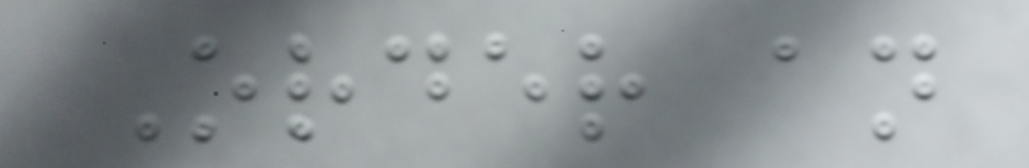Order an
